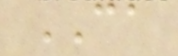CA
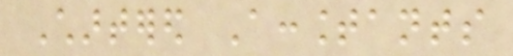Chartered Accountants
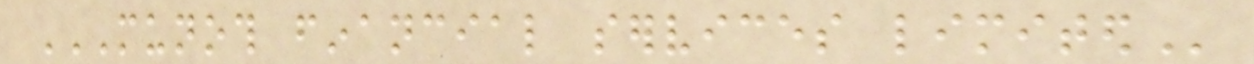MUNOTH FINANCIAL SERVICES LIMITED
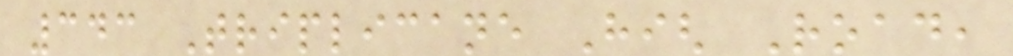343 Triplicane High Road,
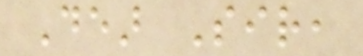Dear Sir,
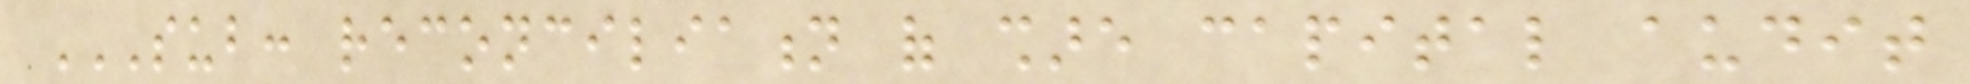SUB: RECONCILIATION OF SHARE CAPITAL AUDIT
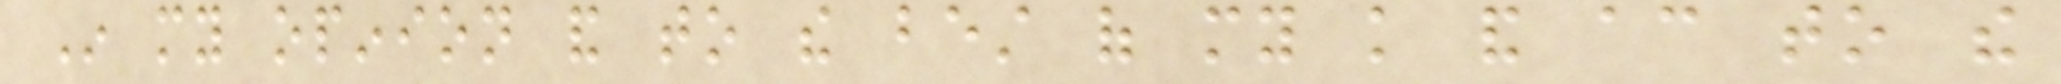In my opinion and to the best of my knowledge and according to the
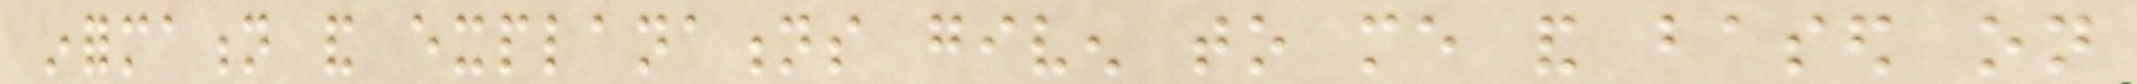information and explanations given to me and based on
